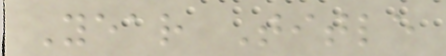Year Title
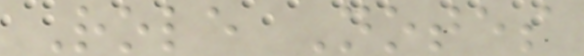Role Notes
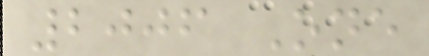2006 One
